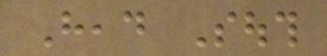Head South
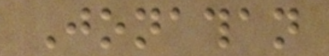Jonathan
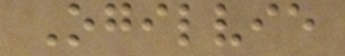Ogilvie
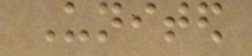United
